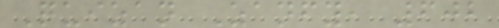Quizan Zanfy, 602
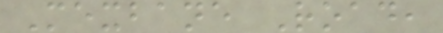Mexbane Road,
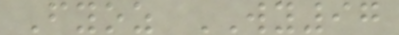Fyoz WY97
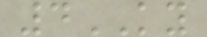4KY
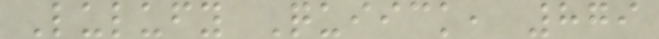Lulufy Quiick, 879
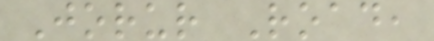Jorur Road,
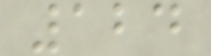124
